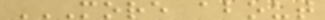MORE ABOUT
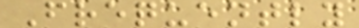Frequently
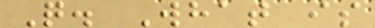Q. What is
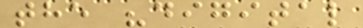the "digital
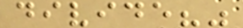divide?"
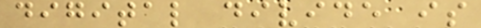digital divide is
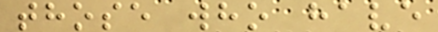those who have
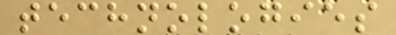technologies
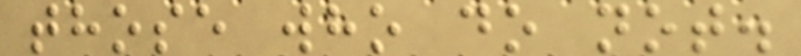those who do not.
